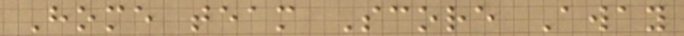Home team Score Away
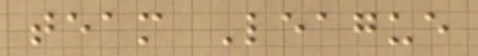team League
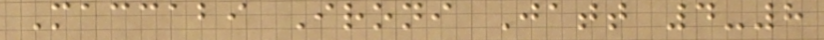Maccabi Ironi Jatt 4-8
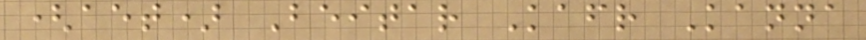(aet) Beitar Kafr Kanna
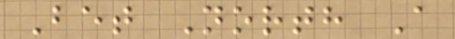Bet North A
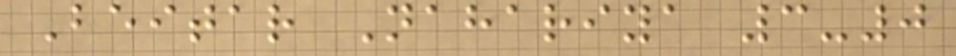Beitar Nahariya 3-0
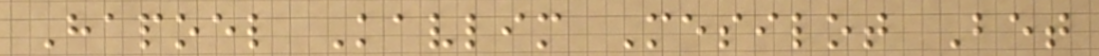Hapoel Kavlim Mesilot Bet
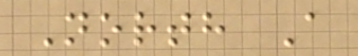North A
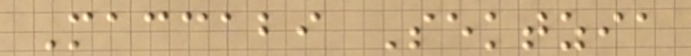Maccabi Sektzia
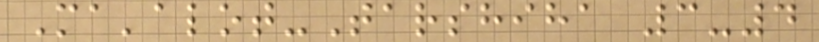Ma'alot-Tarshiha 3-4
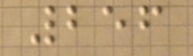256
